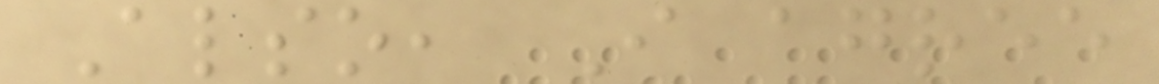Also, I agree
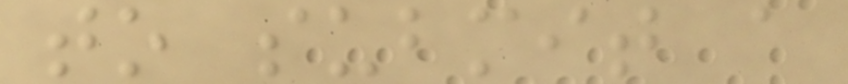to submit a
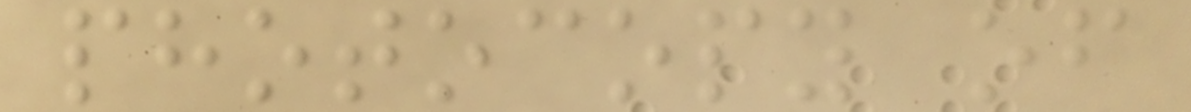photocopy of
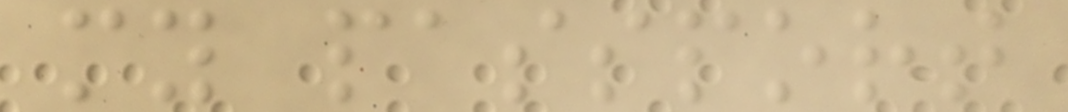my passport
